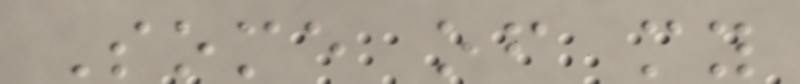Some of my
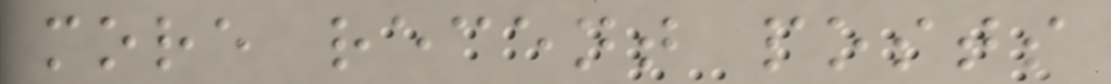more recent posts
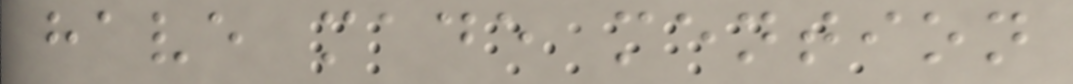have made mention
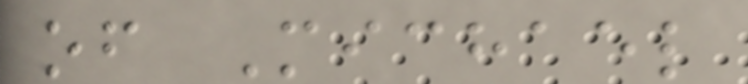of Michael
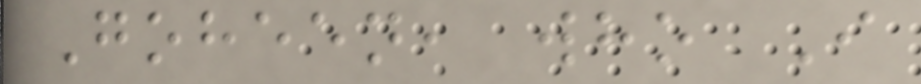Goheen, who I
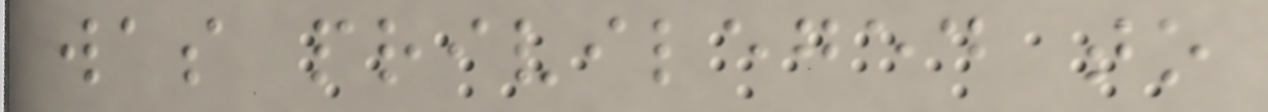was privileged to
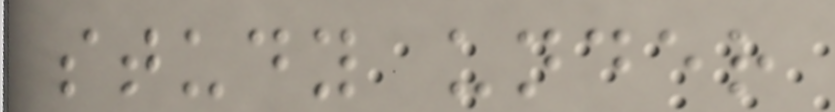study under
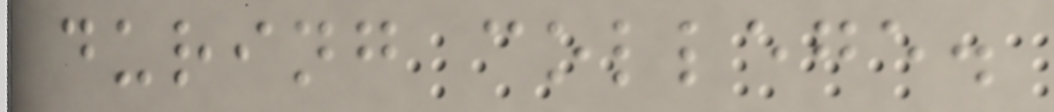during college.
